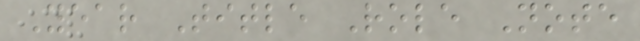Year Title Role Note
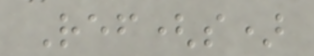Ref(s)
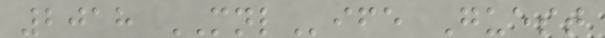2018 MNLife Guest
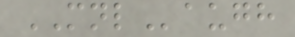MNLaugh
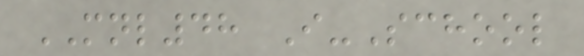MNL48 I-School
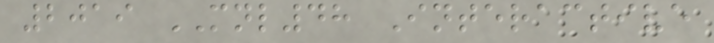2019 MNL48 Interactive
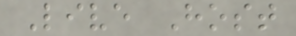Live Host
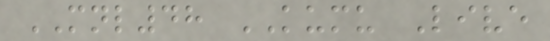MNL48 KUMU Live
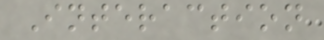Interaction
